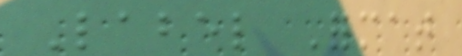Label Format
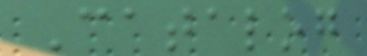Catalog
